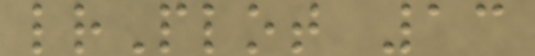lrPlot 13
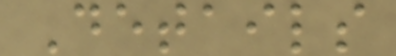Details
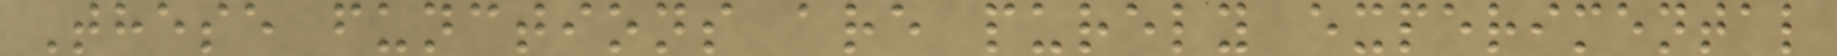These functions are purely experimental
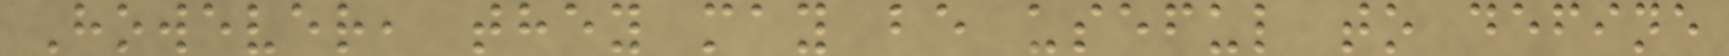However, they may be useful to define
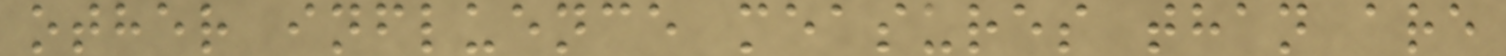other influence measures than are
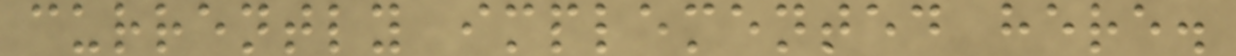currently implemented here.
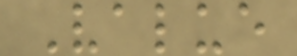Value
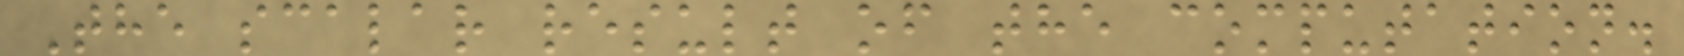The scalar result of the computation.
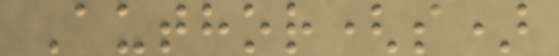Author(s)
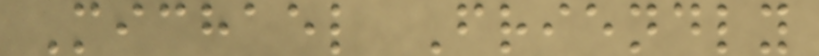Michael Friendly
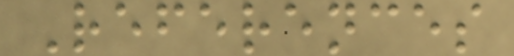References
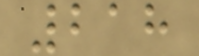218
